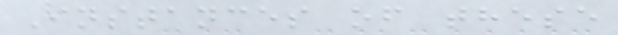Instances of these
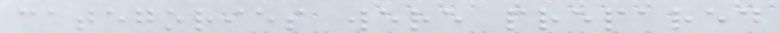categories were prepared
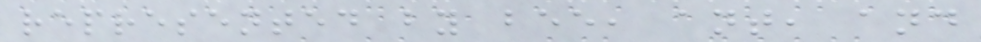represented by bee, ant, and
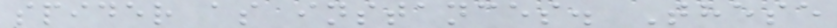spider as instances. These
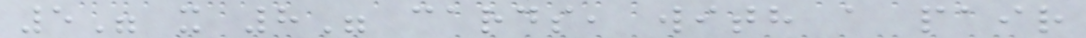5" x 8" cards, with a pair
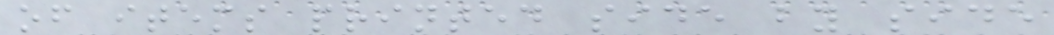of items printed side by side
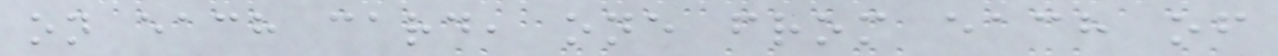on each card, one from each of
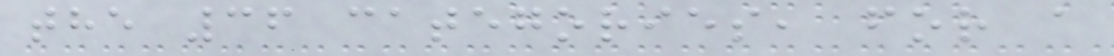the 36 categories, for a
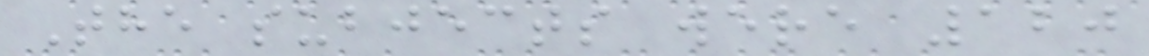The subjects were 120
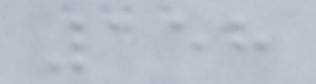158
